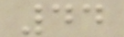44
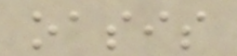oasis
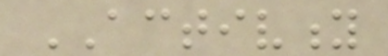ACTIVITY
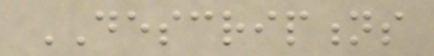DESCRIPTIONS
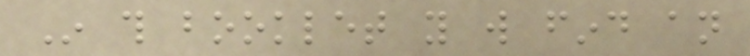In this booklet you will find an
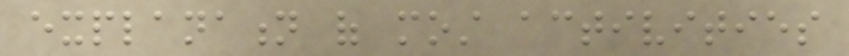explanation of most activities
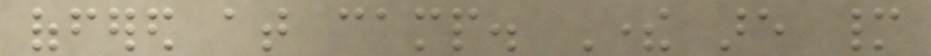offered at camp. There are many
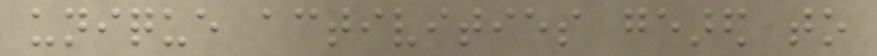unique activities geared to
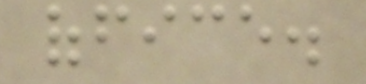office.
